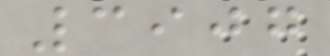3907
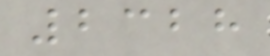2328
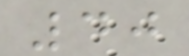40
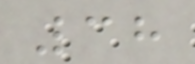38
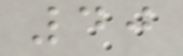40
